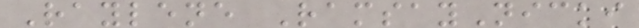Raylene RamsayNicki
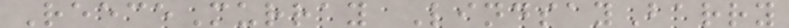ReeceMurray LindsayBarry
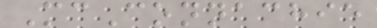McConnachie
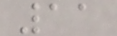11
